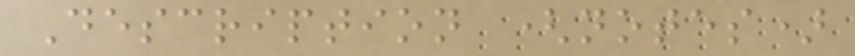Description (notes)
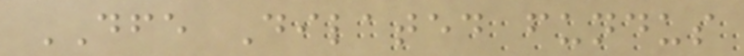DFE Dilated fundus
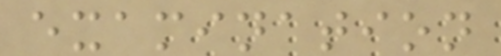examination
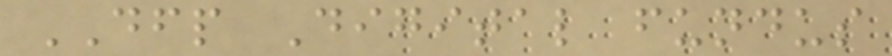DFP Digital fundus
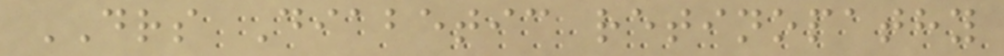DRS Diabetic retinopathy
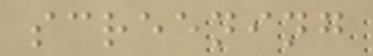screening
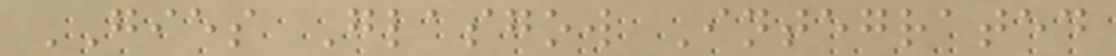GIES Glasgow Integrated
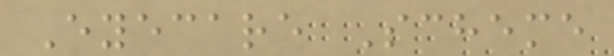Eyecare Scheme
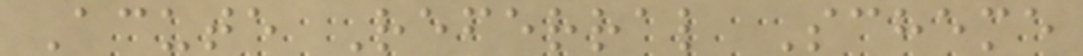Acute Referral Scheme
